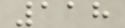118
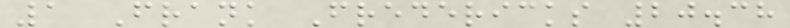1 Frank Fredericks 20.38
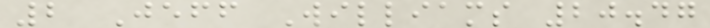2 Jeff Williams 20.47
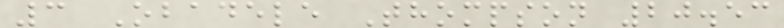3 Obadele Thompson 20.53
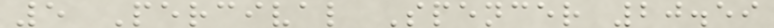5 Percival Spencer 20.59
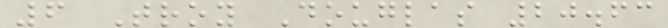6 Troy Douglas 20.63
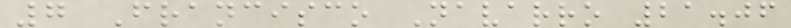7 Francisco Navarro 21.06
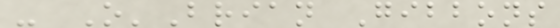- O'Brian Gibbons
